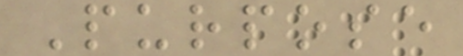Purpose
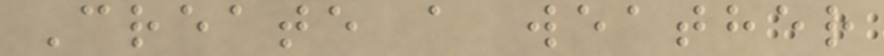Create a weather
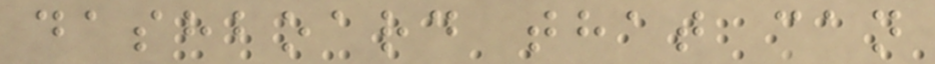dashboard that can
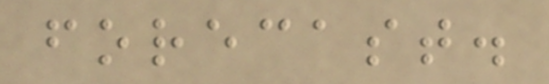forecast.
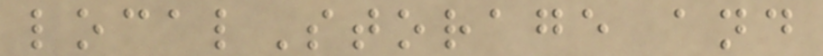localStorage and
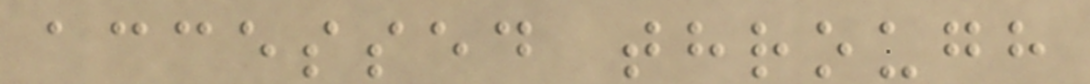accessed through
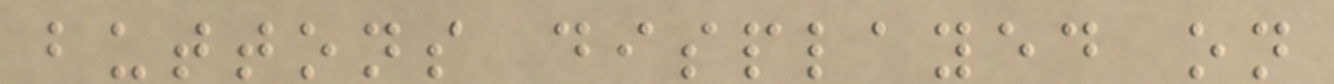buttons displayed on
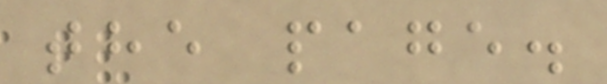the page.
